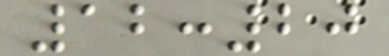12:20
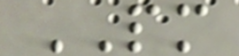PM
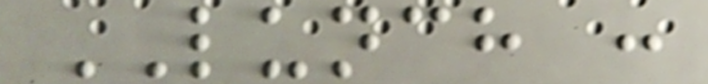LUNCH :
